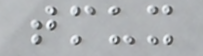tmux
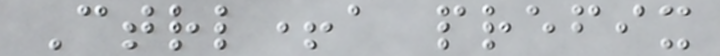Ctrl+a prefix
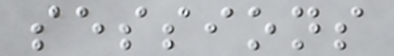sessions
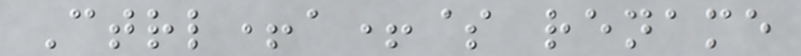Ctrl+a+$ rename
